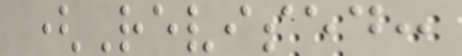(Revised:
